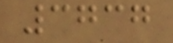3737
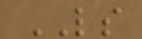LS
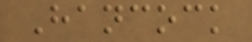Hancock
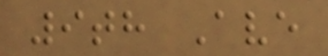9th Ave
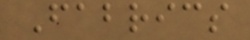Fabrics
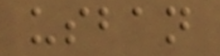usban
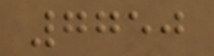7750
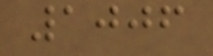1006
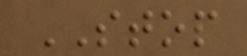STOP
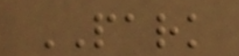PARK
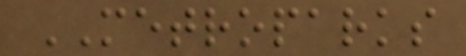METROPARKS
